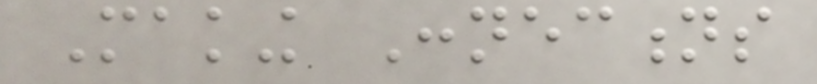Making Connections
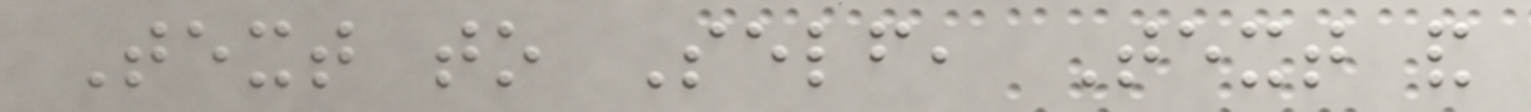Text to Self, Text and
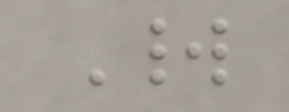World
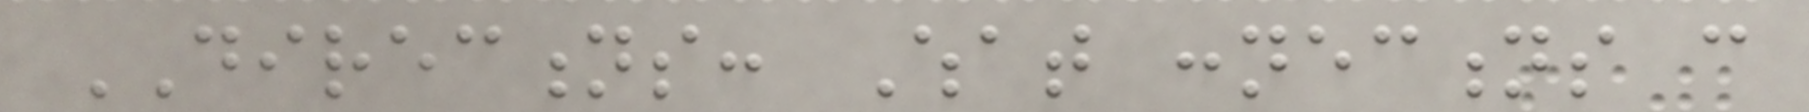DIRECTIONS: What connections can
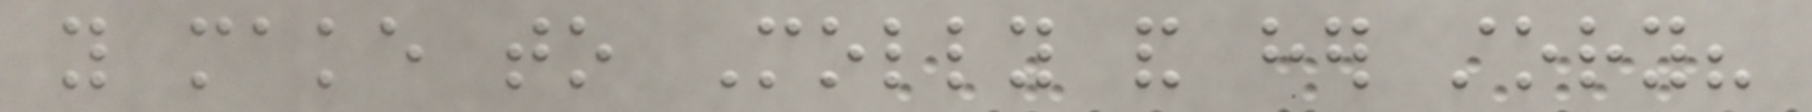you make to Molly and her story?
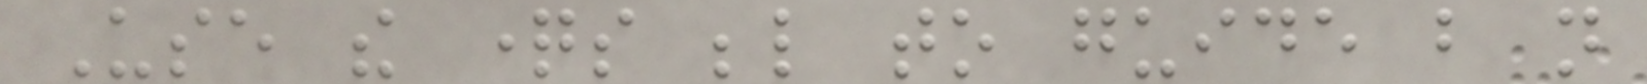Use the questions below to guide but not
